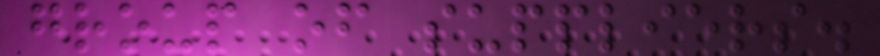group of suppliers.
